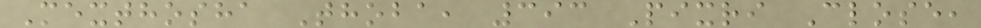Mexthosha Thoba, 393 Pixri Close,
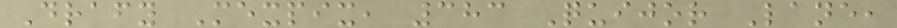Drafy Mexpix, 383 Quijor Lane,
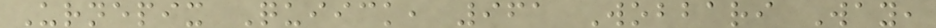Urnepix Quiick, 961 Wobbari Way,
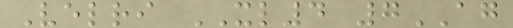Velri XL4 7AG
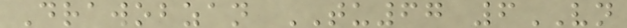Drawobzan TU67 6VN
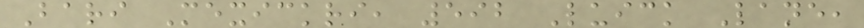Bari Mexickri, 592 Luick Lane,
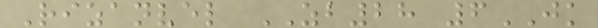Rizanvel ZB28 6JK
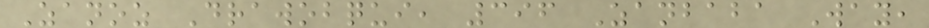Zanoz Drawobqui, 396 Zanbaba Way,
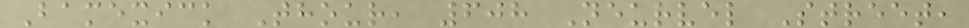Bamexick Thour, 608 Neurvel Street,
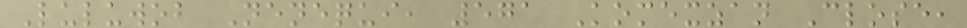Luluwob Nenequi, 571 Komexzan Close,
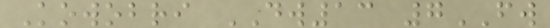Kowobri DW13 7FW
